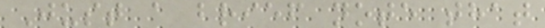Just a brief note that
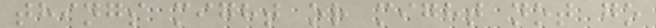things might or might not go
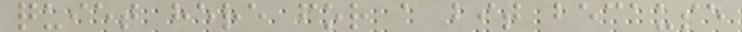quiet here for a bit because
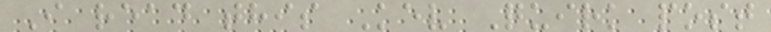I read this Kev Quirk post
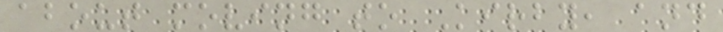about moving to Kirby, and
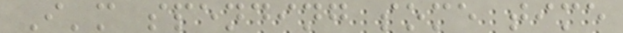I'm spending some time
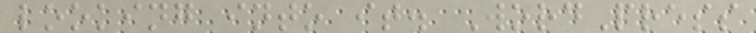looking into it. WordPress
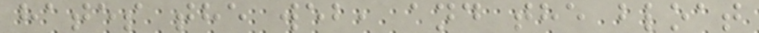hates the web, and the bloat
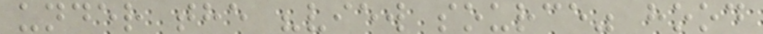under the "view source" hood
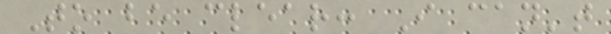To be clear: I can't
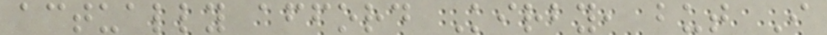actually afford Kirby, but I
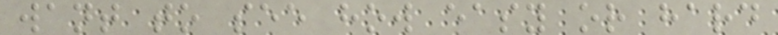want to see how easy or hard
